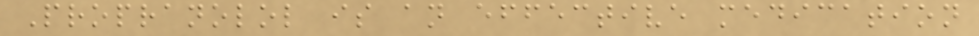Propranolol is an effective medication
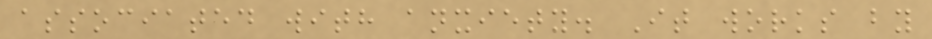associated with anxiety. It works by
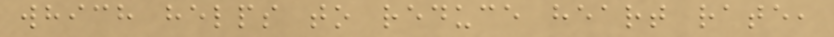which helps to reduce heart rate,
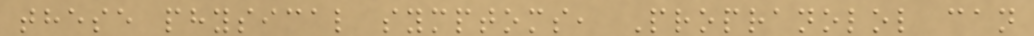these physical symptoms, Propranolol can
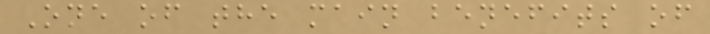One of the main benefits of
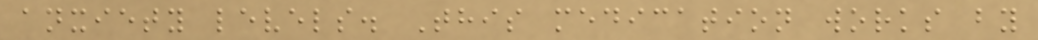anxiety levels. This medication works by
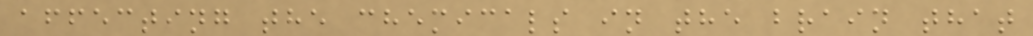affecting the chemicals in the brain that
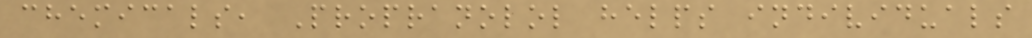chemicals, Propranolol helps individuals
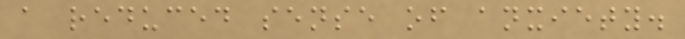a reduced sense of anxiety.
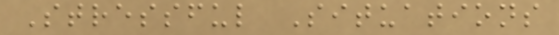Stressful Situations
